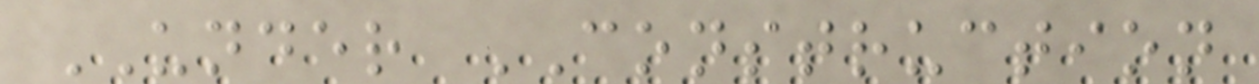UNDER CONSTRUCTION
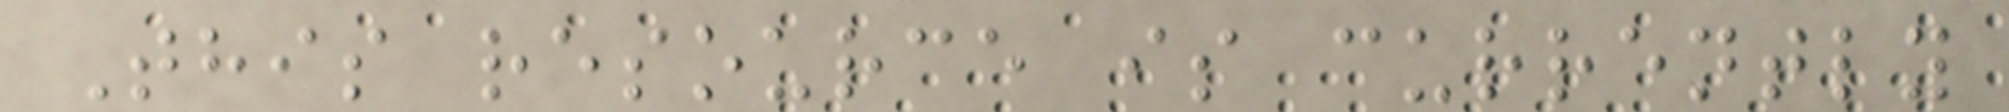This resource is currently
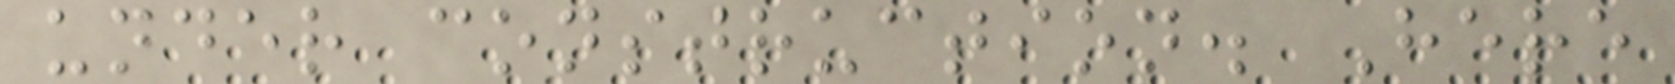under construction. Here
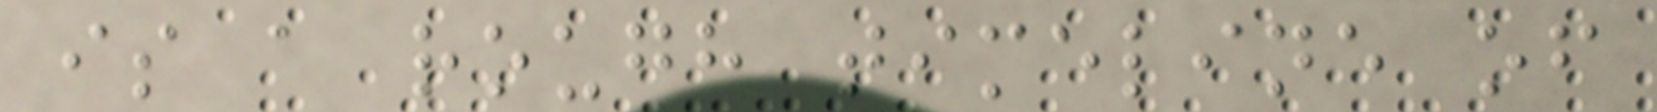is a rough timeline of
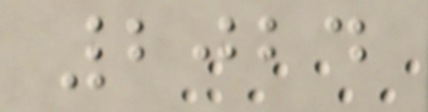2024
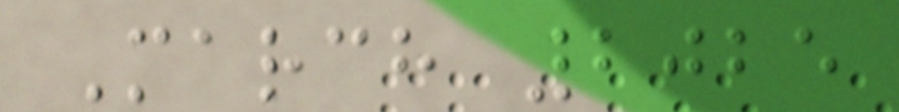March 2025
